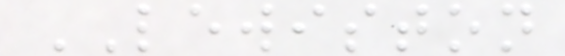LEWISTON
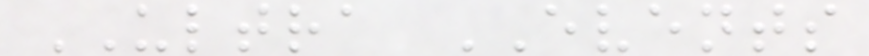ULTRA EVENTS
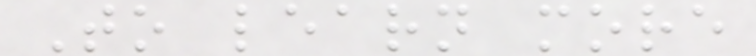To learn more
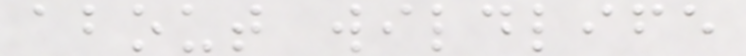about wildlife
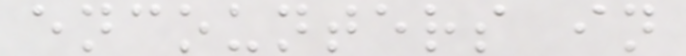encounters in
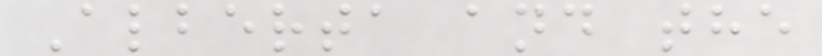Alberta and the
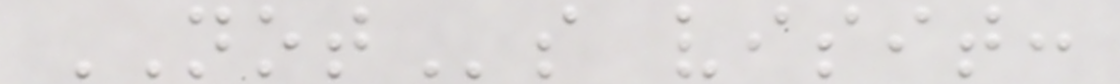NOTs visit:
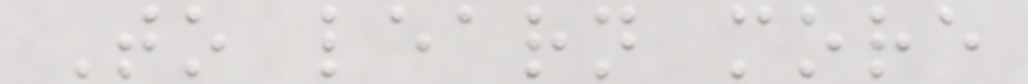To learn more
